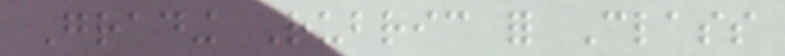Grading Rubric for Class
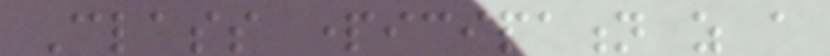Class participation as a
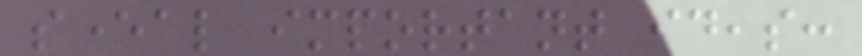several important ideas:
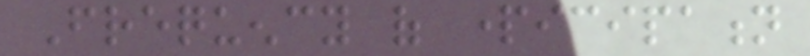Frequency of participation
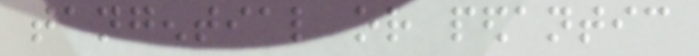tangential or pedantic
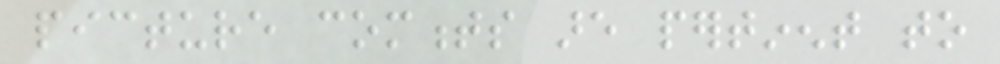picture comments are pertinent to
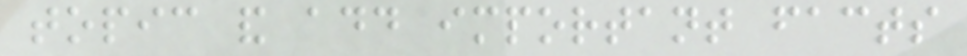topic and add important facts
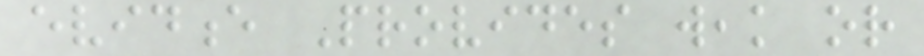evidence Provides weak or
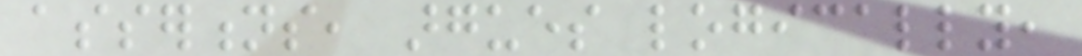assertions, argues logically,
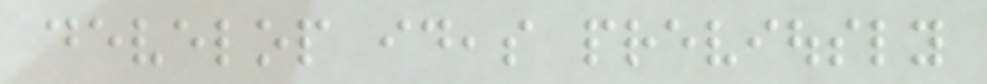develop ideas previously
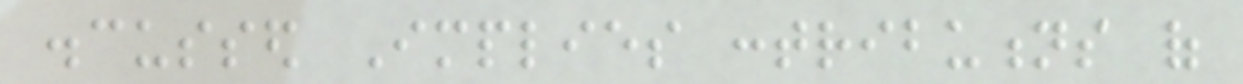discussed Implies contributions of
